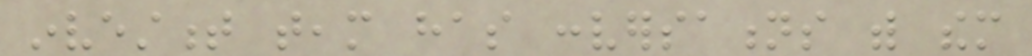investment team has conversations with them
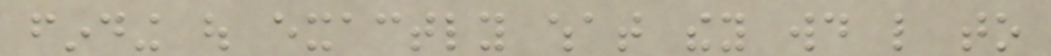finding out exactly what they would like to
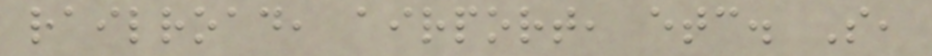railroad, airport, etc. So,
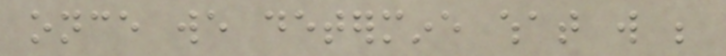once we determine what will be
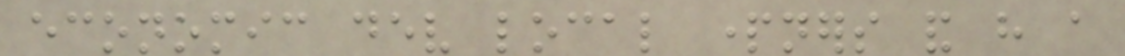economic dev local partners and have a
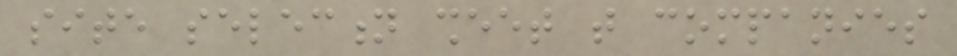site selection sheet that companies
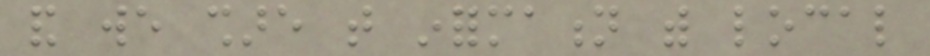and we share that information with local
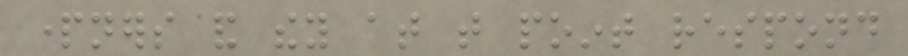partners and they at that point respond
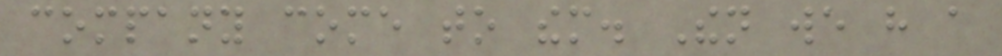company come to them. Then we have a
